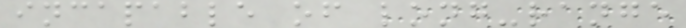incapable of long-range
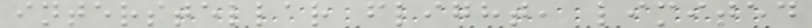interstellar flight, limited
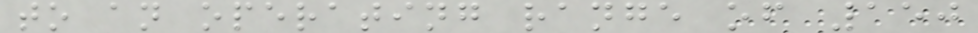to an operating range of 150
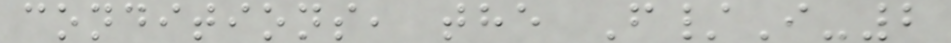conditions, the F/I-2
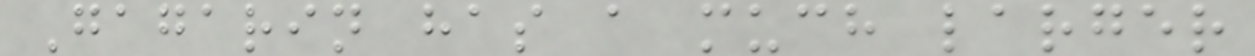Gagarin has a much larger
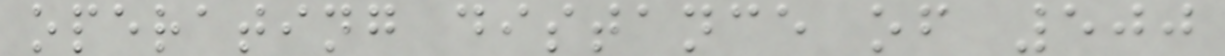operating distance of 500
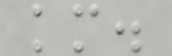km.
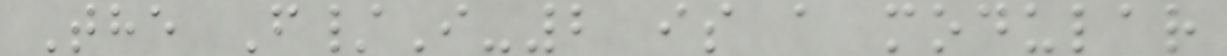The F/I-2 is a modular
